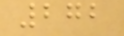272
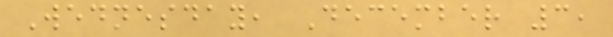Wednesday, December 3,
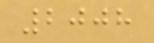2008
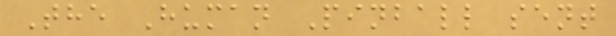The Human Pinball sent
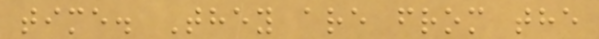time. They are from the
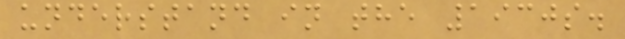understand in the 1930s.
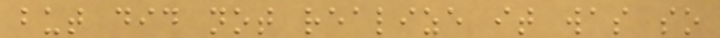but did not realize it was so
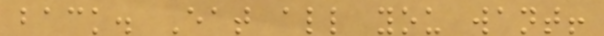back. Eat all you want!
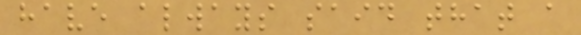have always said that a
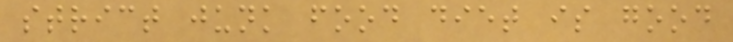strict junk food diet is good
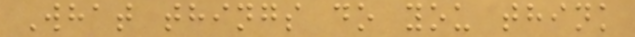What things do you think
